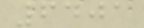6401
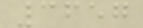3657
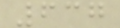637
